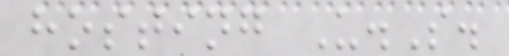hosting U.S.
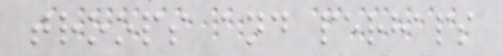troops and perhaps
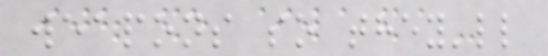weapons so they'll
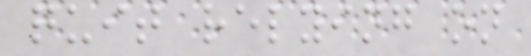quit relying on
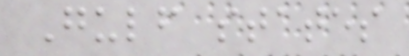Gulf states
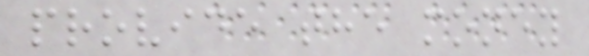provide the money
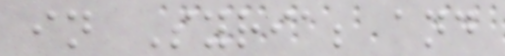in Syria; and
